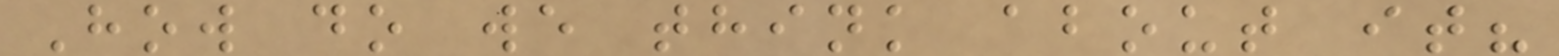How do we think about it?
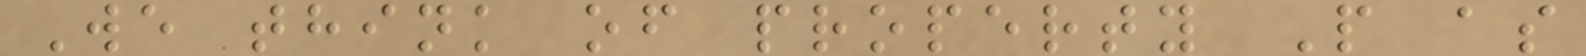We think of property P as
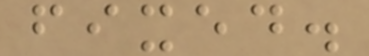fixed.
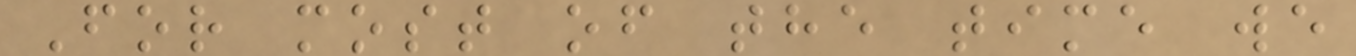For most of the time we
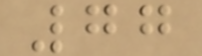77
